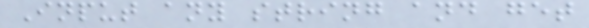Input any string and get
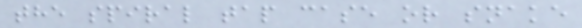the spiral tap case or snake
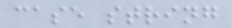case string
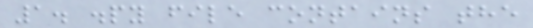1. .py file contains the
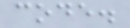code.
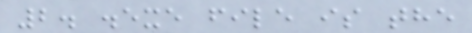2. .exe file is the
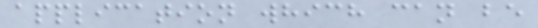application which can be
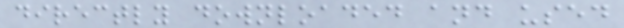directly downloaded and used
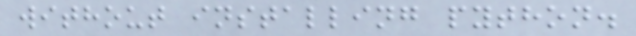without installing python.
